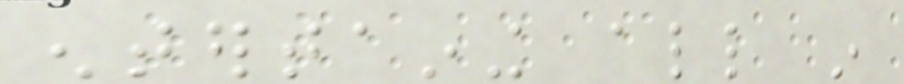entertaining all in
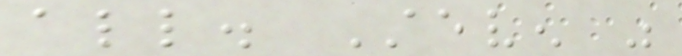all. Steven was
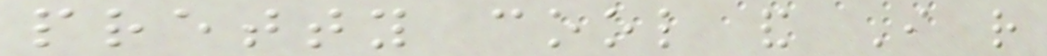pretty cool and I rather
